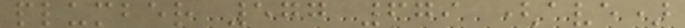plumber 577 679 (ave)
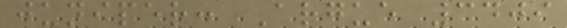juniper: Argue 3409
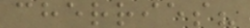cherries?
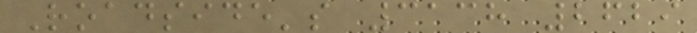Roadside's 3138 2629
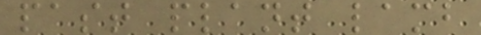past plant lamb
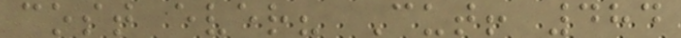cost ever? Cut! 484
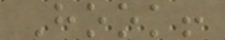Hook!
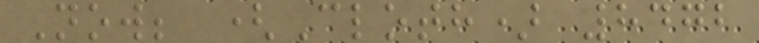Now; (Cloth) 8472
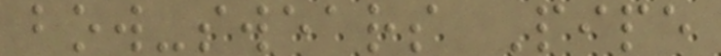bow-swears Pipe
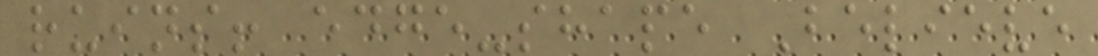ruins! edge-shape Believe
